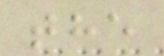the
